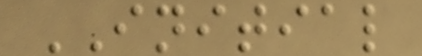INITIAL
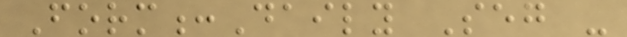Form:Daily Seg -
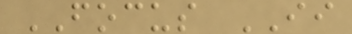FOCUS II
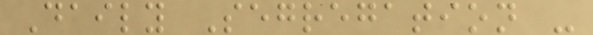Daily Segregation -
